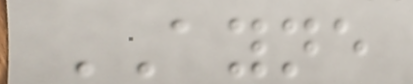AYNE
